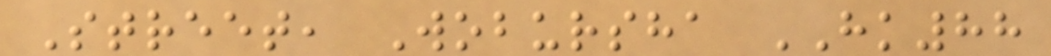Street, Wobursha HK88
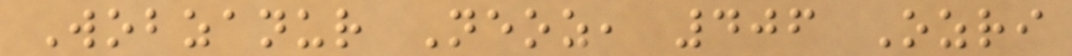Wobzanur Neoz, 406 Ozri
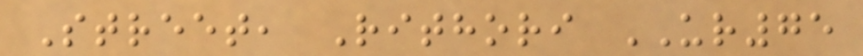Street, Rithori UR75
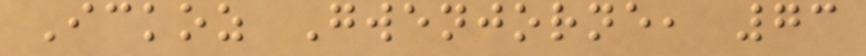Ickoz Gwenjorne, 73
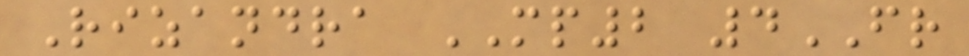Rizandra MP2 4FR
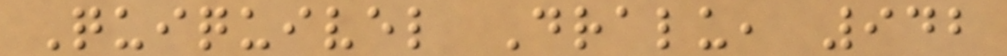Quiquivel Dralu, 942
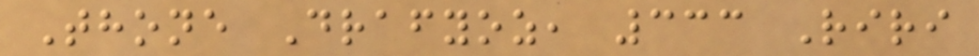Thone Drafyoz, 333 Riri
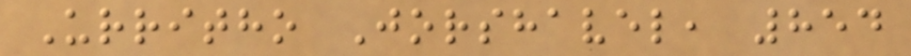Urritho Jorshavel, 854
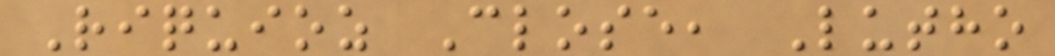Riquioz Close, Lutho
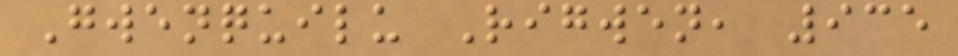Gwenquilu Rigwen, 935
